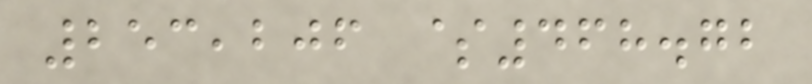253,206 $468.72
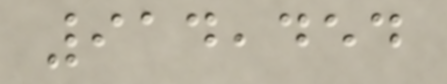914,454
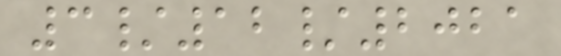3/12/2021
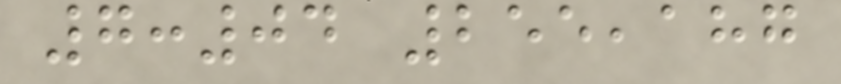7:04 255,187
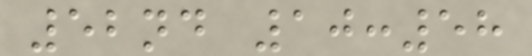52nd 10:58
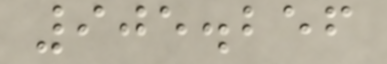905.256
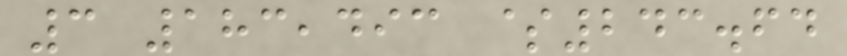3 183,493 $243.64
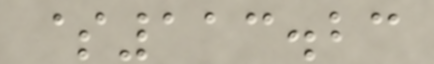$113.23
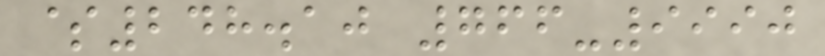$248.10 766-9990
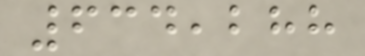634,288
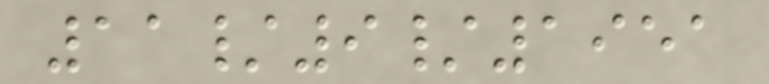11/9/1951
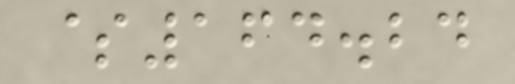$164.24
